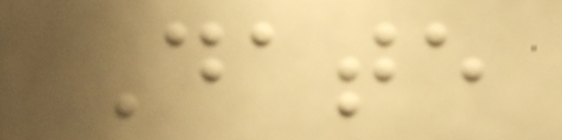Date
